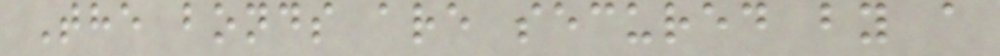The bonds are secured by a
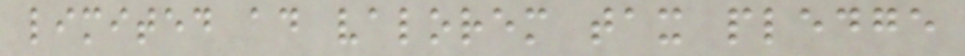limited ad valorem tax pledge
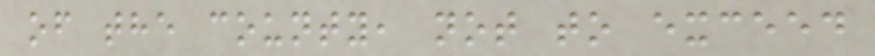of the county, not to exceed
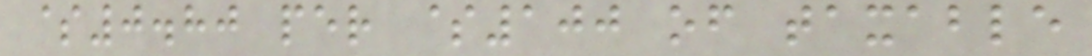$0.80 per $100 of taxable
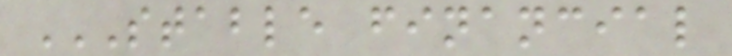STABLE FINANCIAL
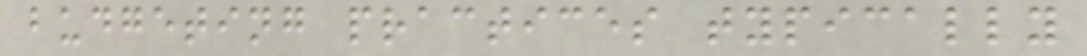budgeting practices typically
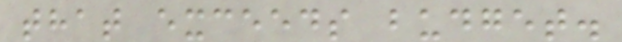that exceeds budget.
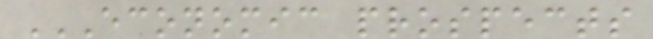ECONOMIC PROSPECTS
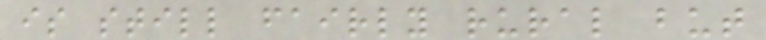is still fairly rural but
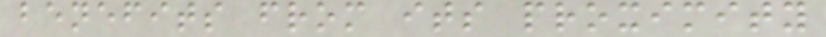benefits from its proximity
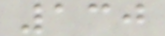130
